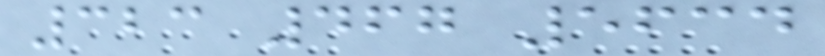323 467 5634
